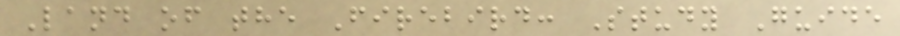Land of the Firebird: Study Guide
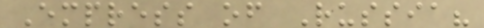Empress of Russia?
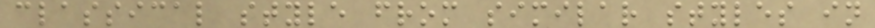classical style from similar styles in
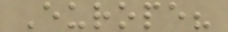Europe?
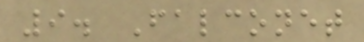9. Falconet
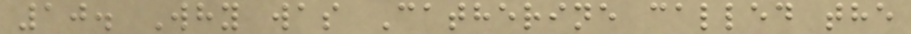10. Why was Catherine called the
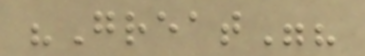"Great"?
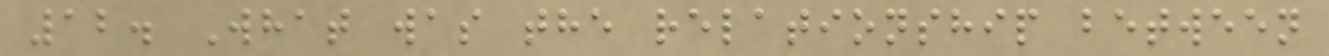12. What was the relationship between
